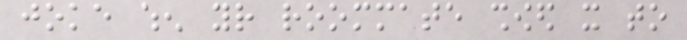joke when your roommate showed it to
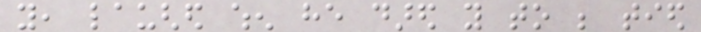you, laughed when he dared you to be tied
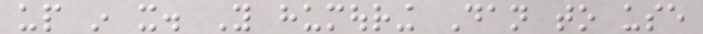up in it. You humouring Dan to use
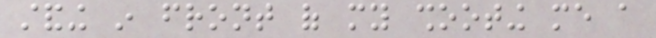standing in front of my shooting me a
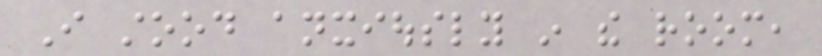I stood anxiously in the room,
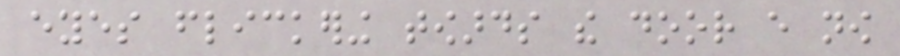eyes flickering towards the door every now
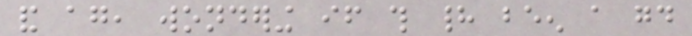and again, wondering if this had been a good
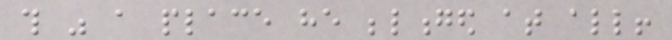this was a place he belonged at all!
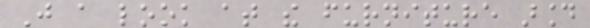Just a look at the furniture around
